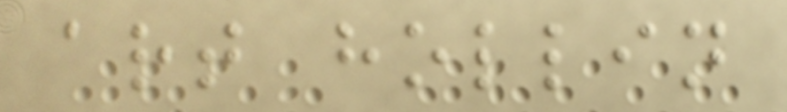art hollin
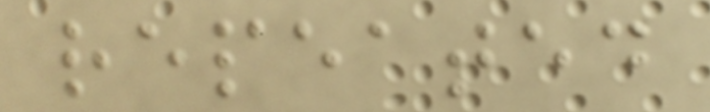repeated
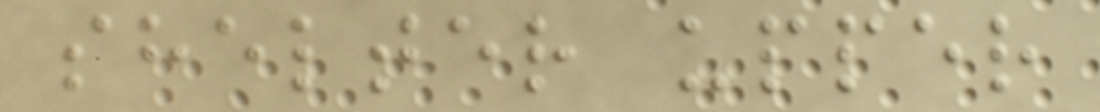shelter upper
